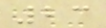23
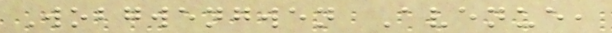Wobgwengwen Avenue,
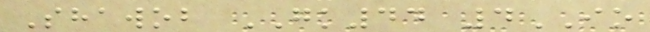Shawob GK44 4IO
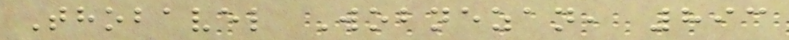Thobavel Wobnezan, 893
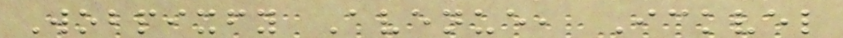Wobpixfy Avenue, Ickvel
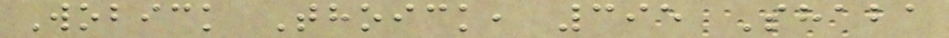Wobick Thoick, 395 Shaba
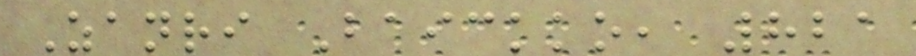Zanri Baickko, 821
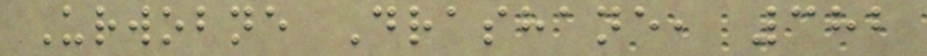Urwobne Drashane, 382
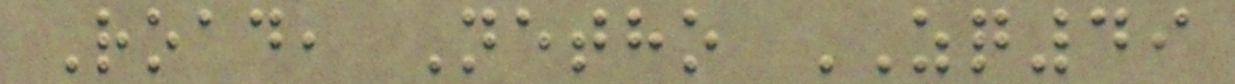Road, Netho ZQ49
